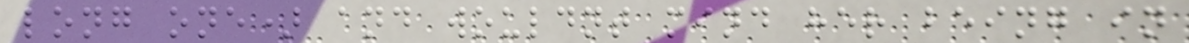long one) and wouldnt mind her being in
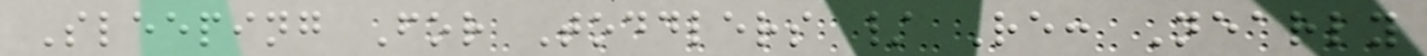Sleeping For Toddlers / Re: Nearly
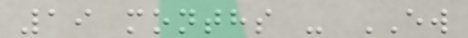19 months - EW
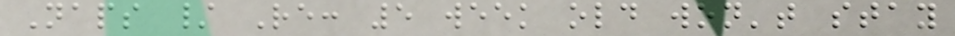Naps / Re: 5 week old won't stay
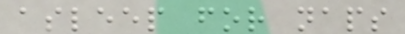asleep for naps
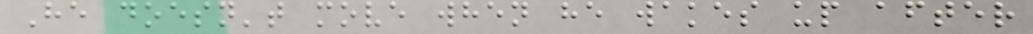He doesn't move when he wakes up after
